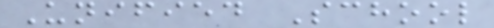Unified School
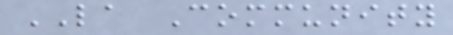LA Community
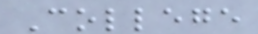College
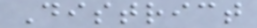District
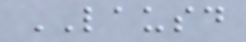LAUSD
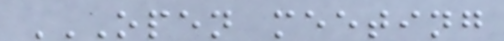OPEN MEETING
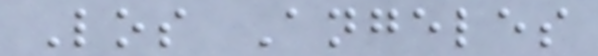Los Angeles
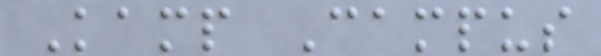Kamp Campus
